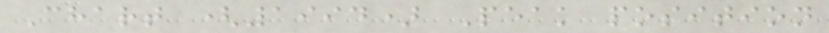Chart (1994) Peak position
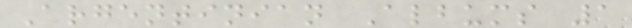Argentinian Albums 1
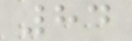84
